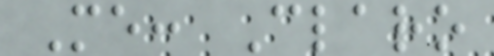Me: Claro
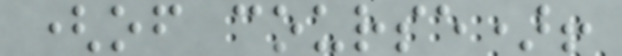(of course)!
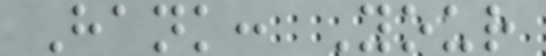Hank: Your
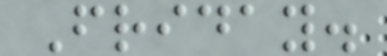Friday.
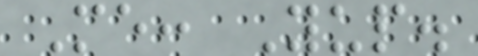Me: Yup.
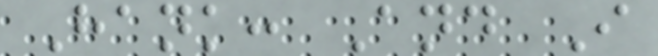Hank: And I
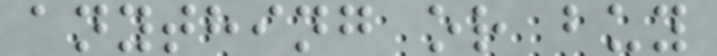anything or buy
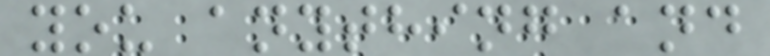you anything and
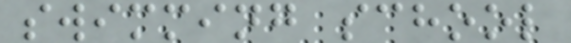swimming school
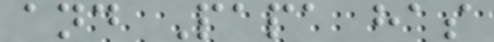and Papa has
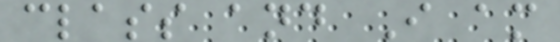class and I am
